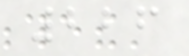226
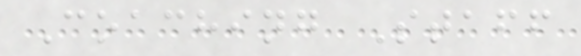Coaching Staff
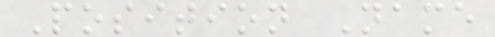Position Name
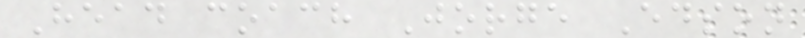Head coach Jorge Edson
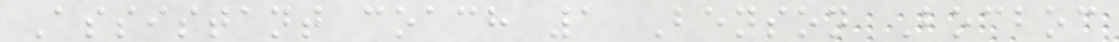Assistant coach 1 Benson Bocboc
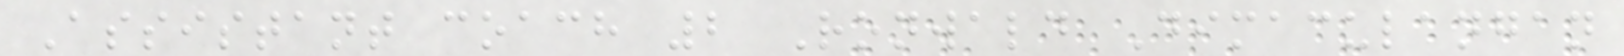Assistant coach 2 Ronwald Dimaculangan
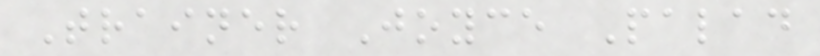Trainer Joyce Palad
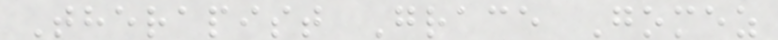Therapist Grace Gomez
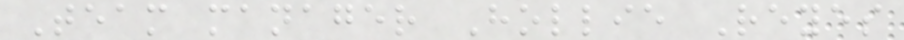Team manager Hollie Reyes
